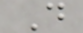D
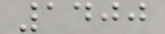1400
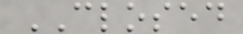CLOSED
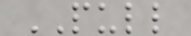PULL
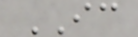IC
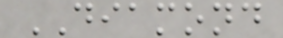DIAMOND
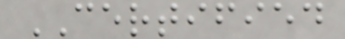CERTIFIED
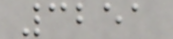3251
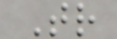Tr
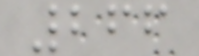266
